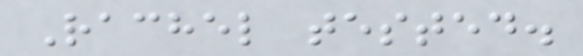Rachel tested.
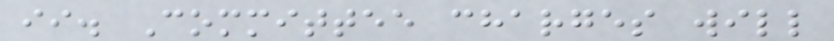ii. Committee charges will
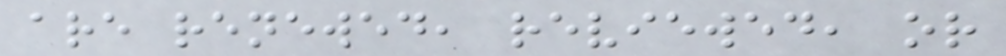are renewed, reviewed, or
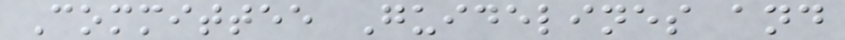Committee Guidelines and
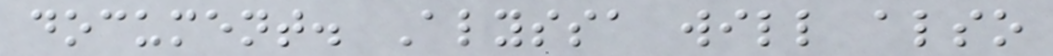document. Alyssa will also
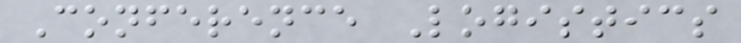Conference Logistics
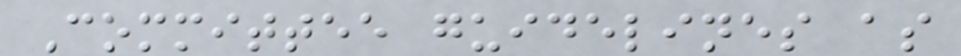Committee guidelines as
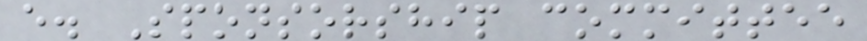e. Sponsorship committee
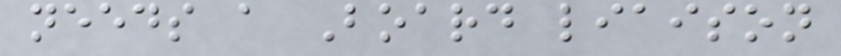needs a Board liaison
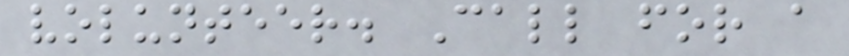volunteer. Call for a
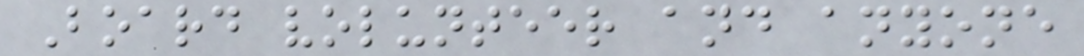Board volunteer and anyone
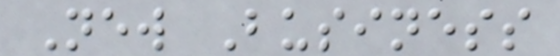New Business
